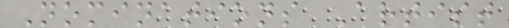Nominations Artist
